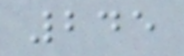245
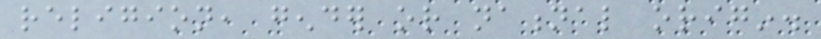religion, gender or national origin.
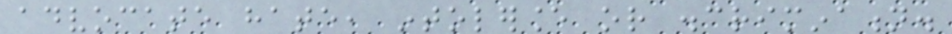advocate hate, intolerance or discrimination.
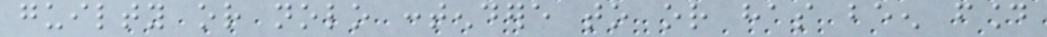guilty or nolo contendere to or has been found
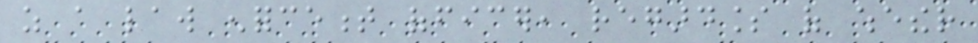as a law enforcement officer, regardless of whether
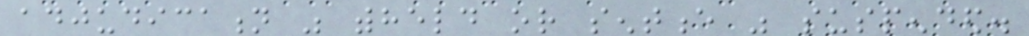adjudication was withheld or sentence was suspended.
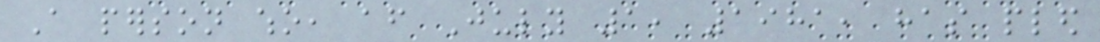A person who, after July 1, 1981, has pled
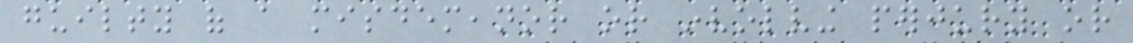guilty of a misdemeanor or involving perjury or
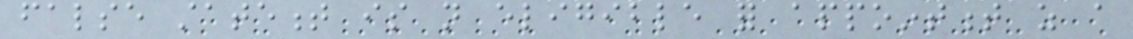false statement is not eligible for appointment as a
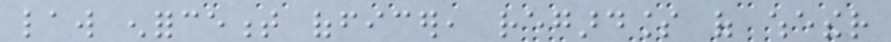law enforcement officer, regardless of whether
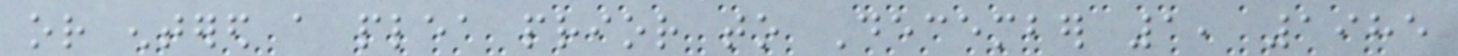or entered a plea prior to December 1, 1985
